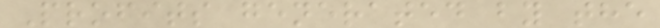Profits generated by the
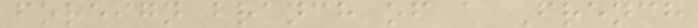foreign branch of a French
